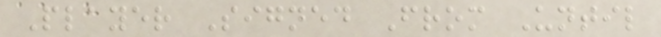Player Signed From Until
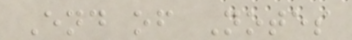End of Notes
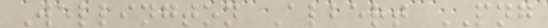Wellington Albert PNG
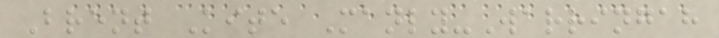Brent Kite Manly-Warringah
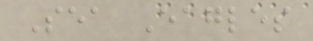Sea Eagles
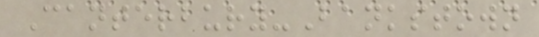Canterbury-Bankstown
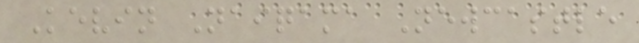Kevin Naiqama Newcastle
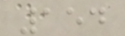154
